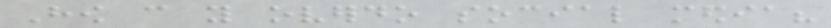How can you overdo social media?
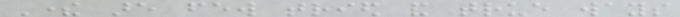There are few tried and true ways
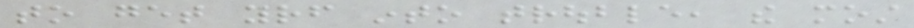to get yourself into trouble, the most
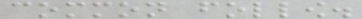common follow.
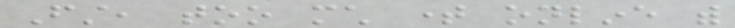First, too much time online with
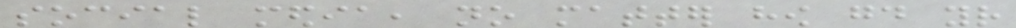social media, no matter how good your
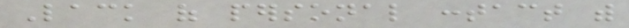Lack of personal contact with
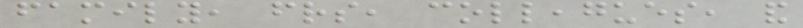family, friends, colleagues, and
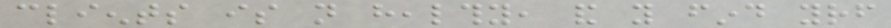clients is not healthy, and you find yourself
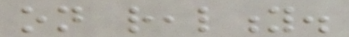on reality.
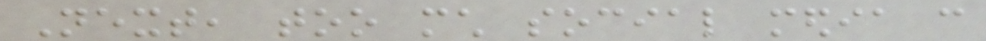Next, too much social media can
